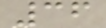36
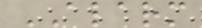ALARM
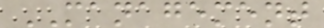MANAGEMENT
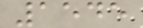1545
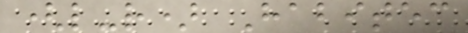(l-r) Habitec
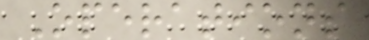Operations
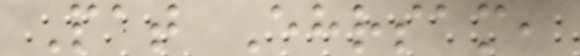Pat Ehrsam,
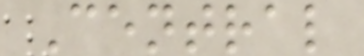Central
